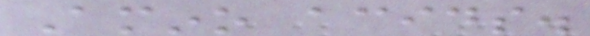Amino acids.
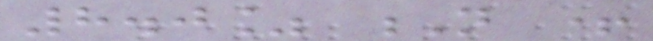8.0% N +
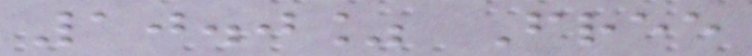10.0% Free
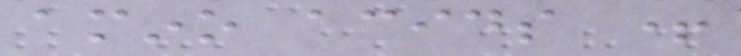amino acids +
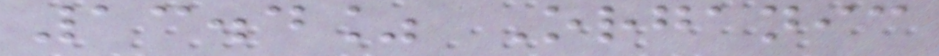13.4% Organic
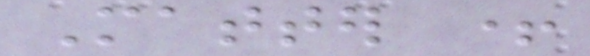Matter +
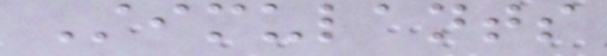Stimulants
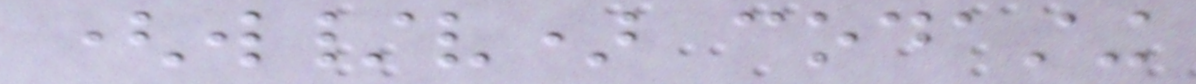(w/v) codasting
